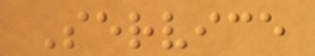Service
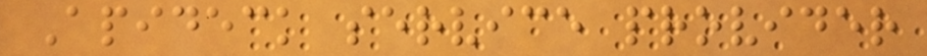Apideck service provider
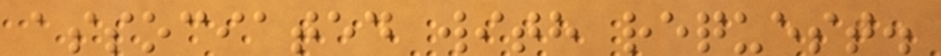associated with request.
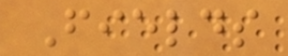Fields
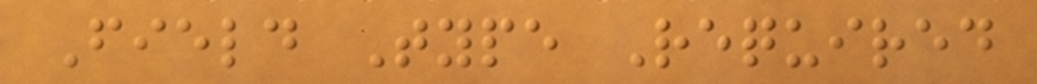Field Type Required
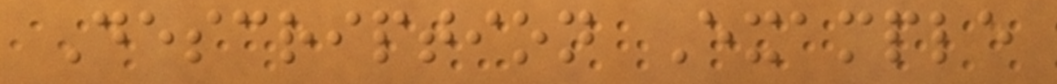Description Example
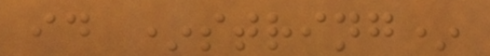id *string*
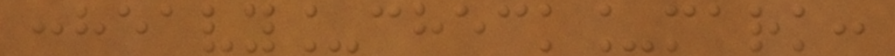:heavy_check_mark:
